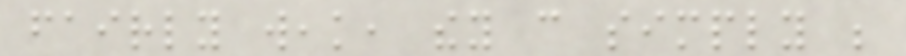fairly weak, they can simply be
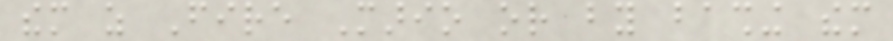them as Fire Mario or by bashing them
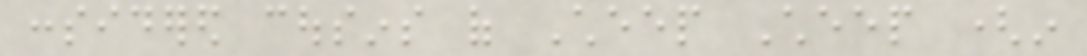considered cousins of Cheep Cheep (in
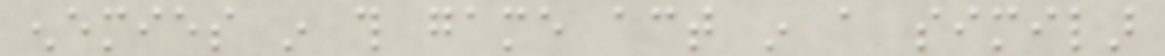enemies in this game act in a similar
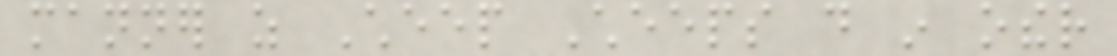manner as Cheep Cheeps do in other
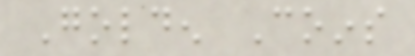Golden Coins
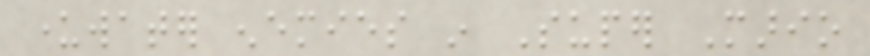underwater enemies in Super Mario
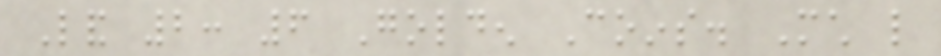Land 2: 6 Golden Coins. Much like
